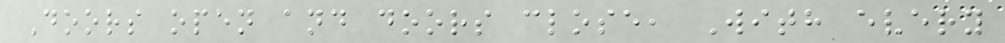Doors open and doors close, With every
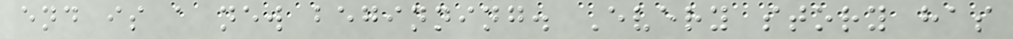end is a new beginning. Every story has
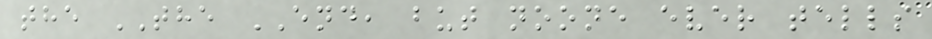the THE END, but noone ever tells
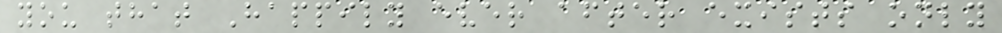you that Happily ever after exists only
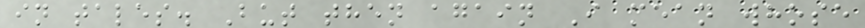in tales. But then again I mean whose
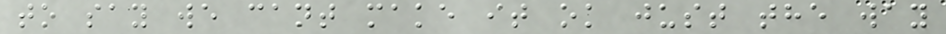to say we cant make it ok just the way
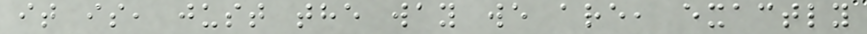it is, just the way we are, exactly
